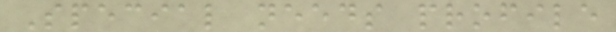Special needs profile
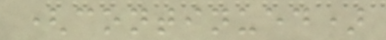(continued)
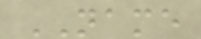NAME
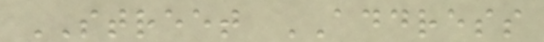STREET ADDRESS
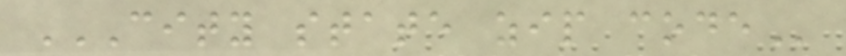CITY STATE ZIP CODE
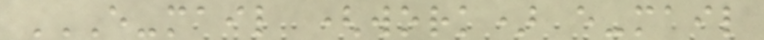E-MAIL (WORK) E-MAIL
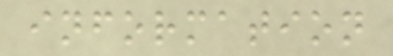information
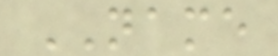NAME
